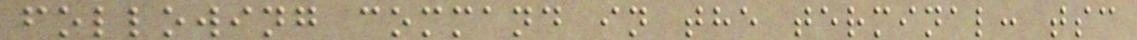following command in the terminal: tsc
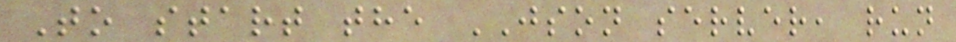To start the JSON server, run
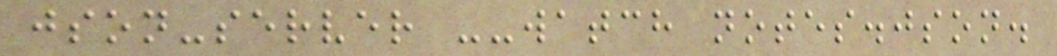json-server --watch notes.json.
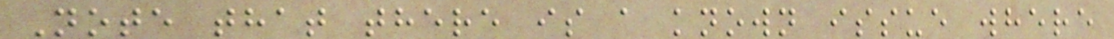Note that there is a known issue where
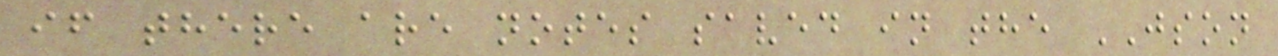if there are notes saved in the JSON
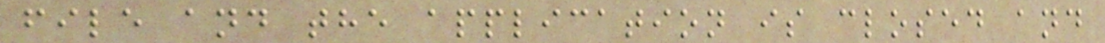file and the application is closed and
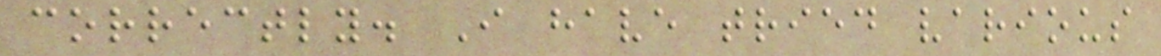correctly. I have tried various
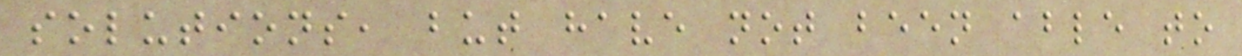solutions, but have not been able to
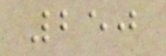250
